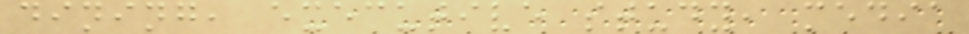dining, executive study, media
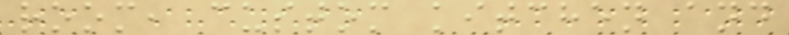room, custom kitchen and
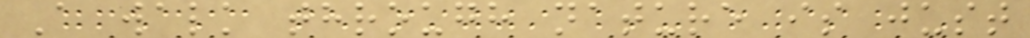A walk through nature is just
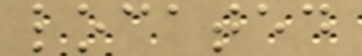located
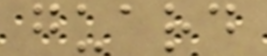guard
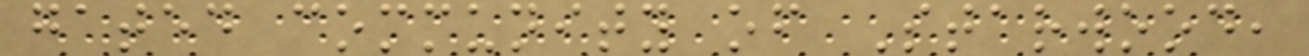gated community of Starwood,
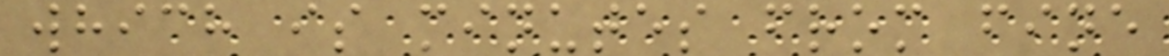which is minutes from fine
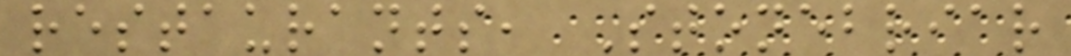restaurants, Stonebriar
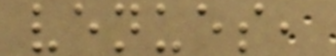venues,
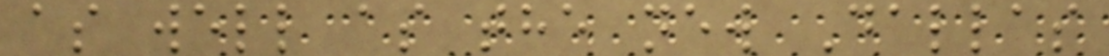as well as the new Dallas
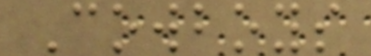Cowboys
